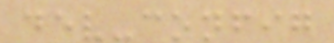dev-config
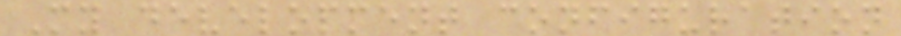My development configuration
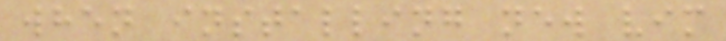when installing new vim
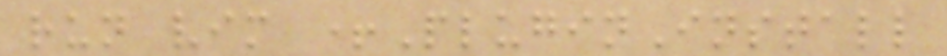run vim +PluginInstall
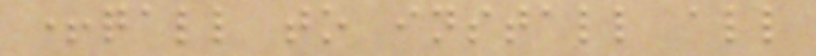+qall to install all
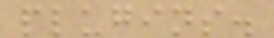plugins.
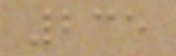235
